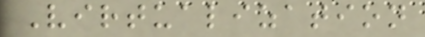Virtualization
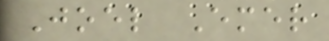Joel Emer
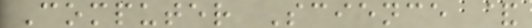Computer Science &
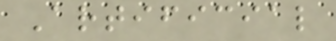Artificial
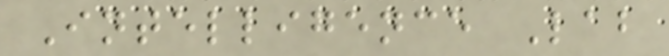Intelligence Lab
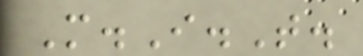M.I.T.
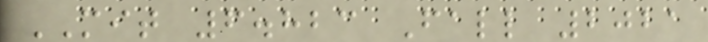MIT 6.823 Fall 2021
